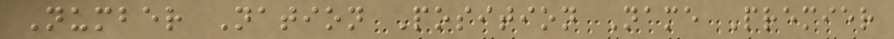Number Nation Position Name Premier
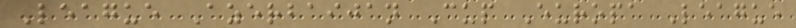League Azerbaijan Cup Europa League
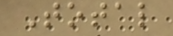Total
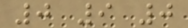0 9 0
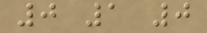0 1 0
